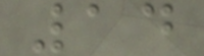14
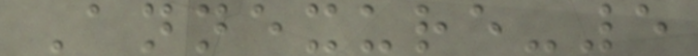Annexure-5
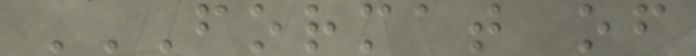FORMAT OF
